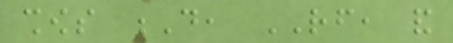shows D, RF, and
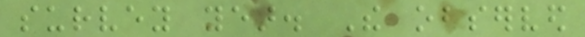survey year. The observed
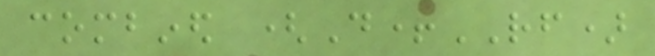combined (D+RF)
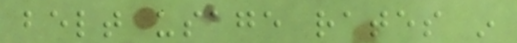belt usage rates in
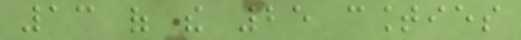13 of the 25 counties
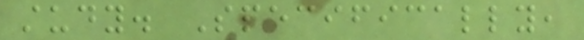study. Specifically,
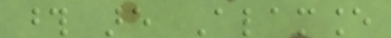those are Alamance
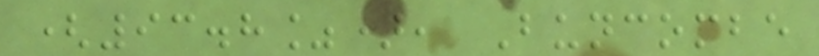(93.8%), Buncombe
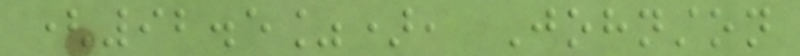(92.5%), Johnston
